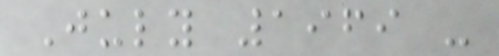July 1969 -
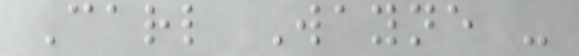Carl Wayne -
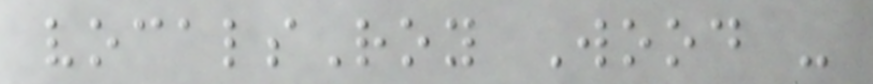vocalsRoy Wood -
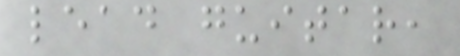lead guitar,
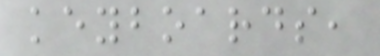keyboards,
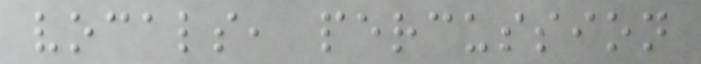vocals, percussion
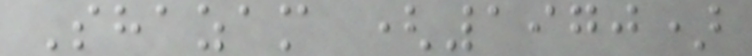Shazam (1970)
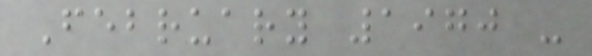February 1970 -
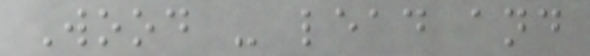Wood - lead and
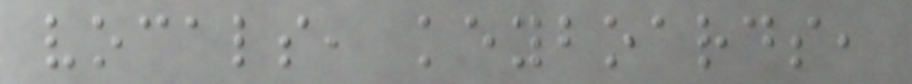vocals, keyboards,
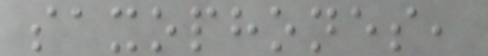saxophones,
